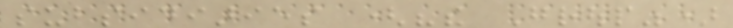subsidiaries ("the Group")
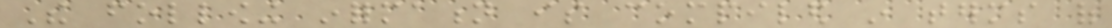The following information is compiled in terms of
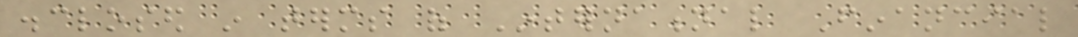disclosed in terms of International Financial
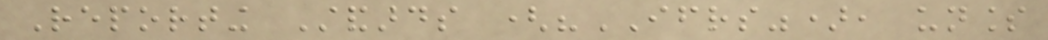Reporting Standards ("IFRS"), unless
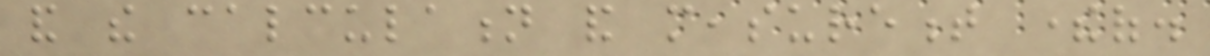and the calculation and measurement thereof.
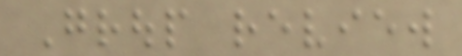Group review
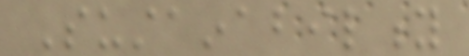Sustainability
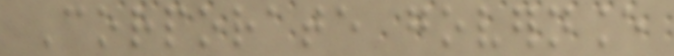Corporate governance
